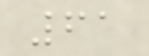61
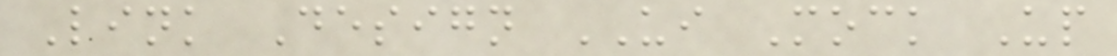Link Design UI Mock Up
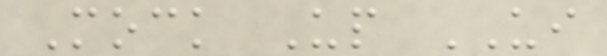Mock Up UI
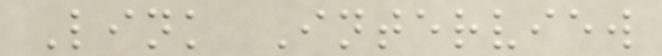Link Interview
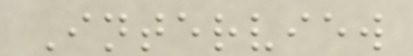Interview
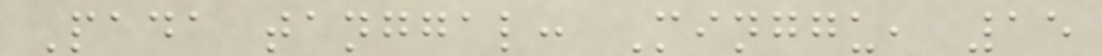Pada tanggal: Minggu, 15
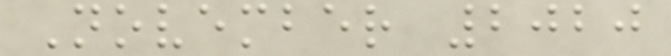November 2020
